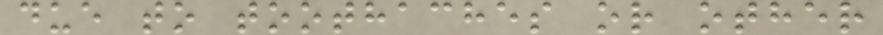due to toothaches or other
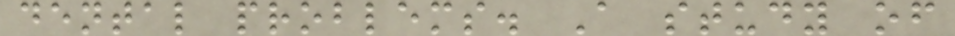dental problems. A study of
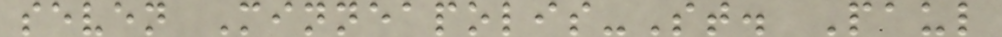seven Minneapolis-St. Paul
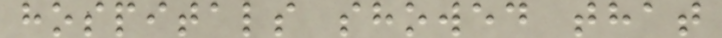hospitals showed that
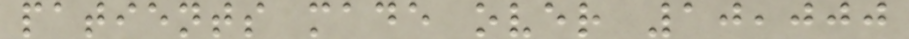patients made over 10,000
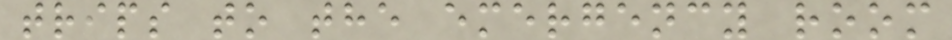trips to the emergency room
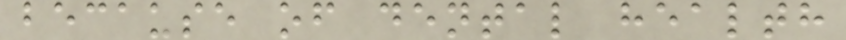because of dental health
